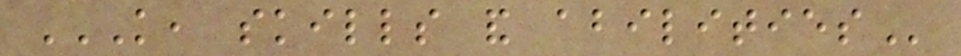KNOWLEDGE, SKILLS AND ABILITIES
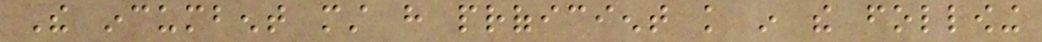The incumbent must have proficient knowledge in the following
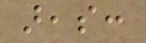areas:
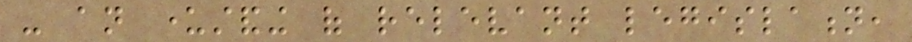- an understanding of relevant legislation,
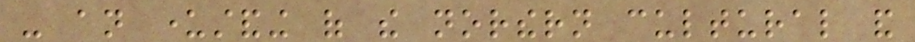- an understanding of the northern cultural and
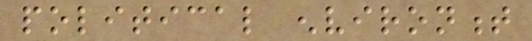political environment
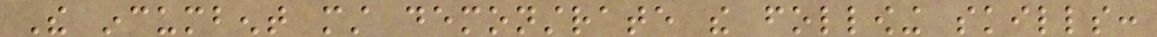The incumbent must demonstrate the following skills:
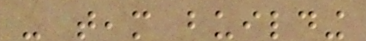- team building
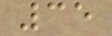35
